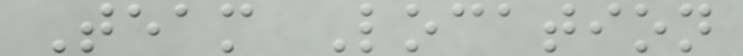Team Location
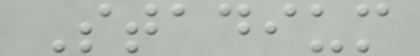Stadium
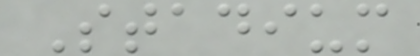Stadium
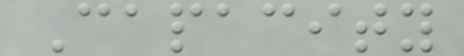Capacity
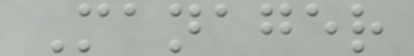Manager
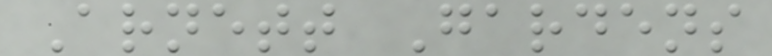Arnett Gardens
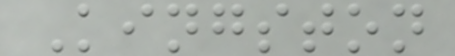Kingston
